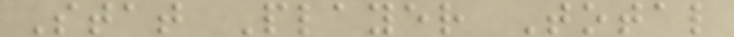Stat Player Total
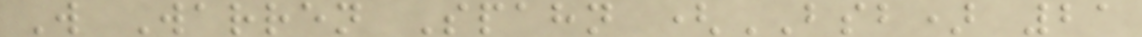W Warren Spahn (BSB) 21
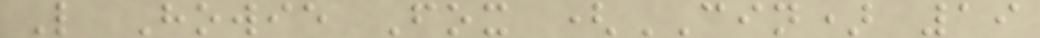L Howie Fox (CIN) 19
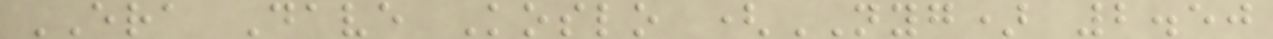ERA Dave Koslo (NYG) 2.50
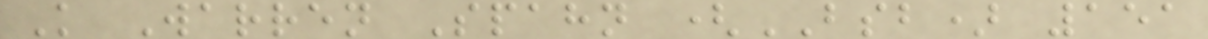K Warren Spahn (BSB) 151
